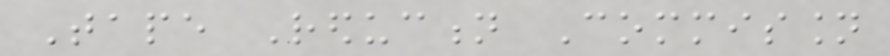Tape Reduction Commission
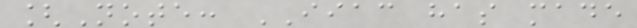[Note: IIAC has made
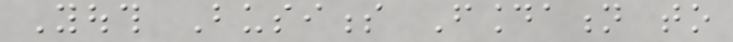Youth Business Foundation to
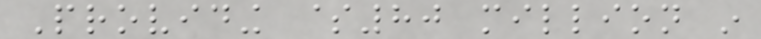Providing $80 million in
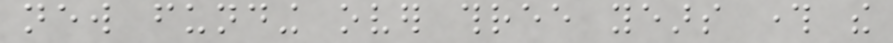new funding over three years through the
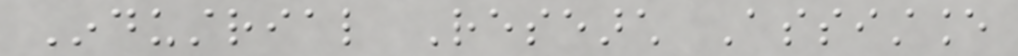Industrial Research Assistance
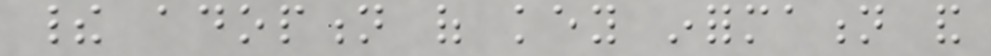their adoption of key information and
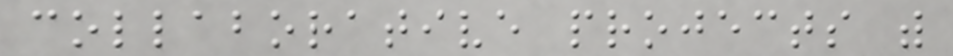collaborative projects with
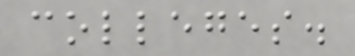colleges.
